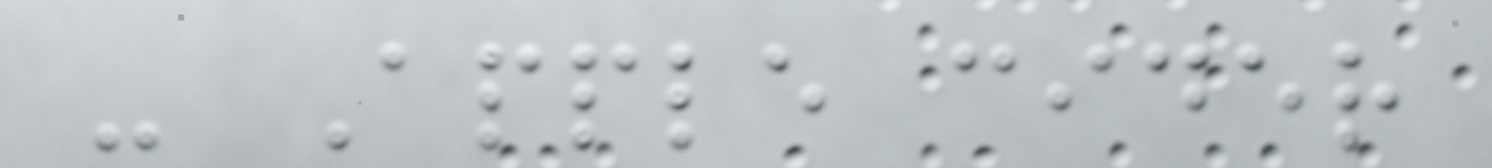- Apple cider
